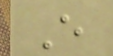E
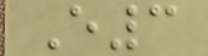E3
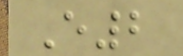E2
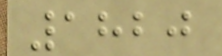1820
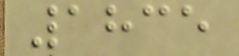1835
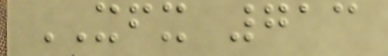XFX 713
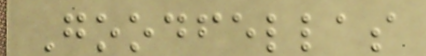Goodfellas
